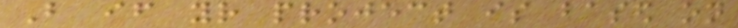But if your project is based on
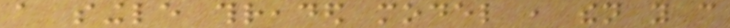a single threaded model , then you can
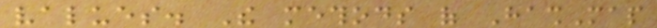values. The methods of HashMap
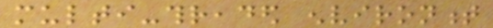multi-threaded environment
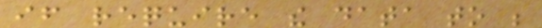if require the data to be
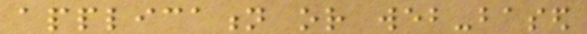application or web-based
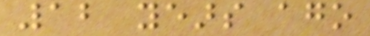12 years ago
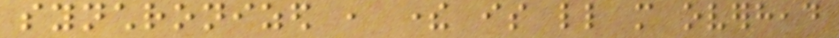synchronized , there is little more overhead
